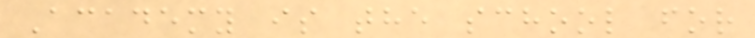Academy is the school for
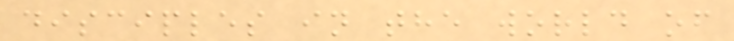disciples in the world of
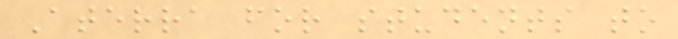Aterra for students to
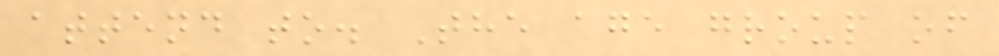attend to. The age group of
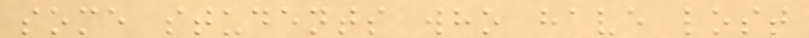some students who have lost
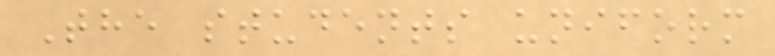The students uniform
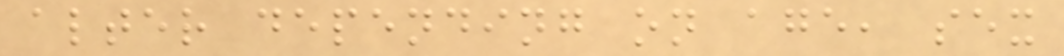alter depending on age, sex
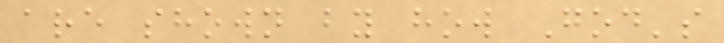are shown by how God's
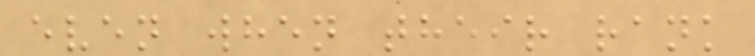even when their rank
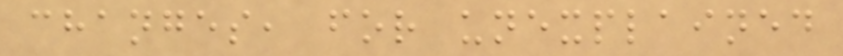changes, for unexplained
